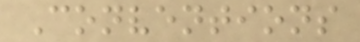Conventions
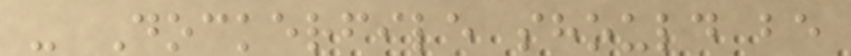- Dockerfile should be
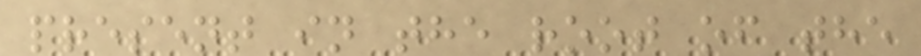present in the root of the
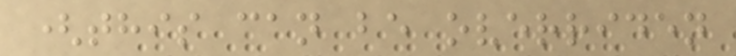(this can be overriden
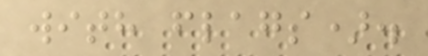with flags).
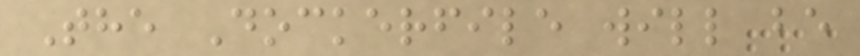The Dockerfile will be
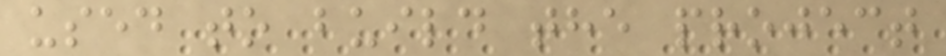used to build the project
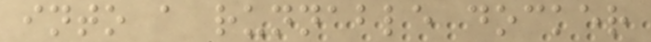into a runnable docker
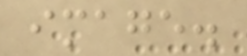image.
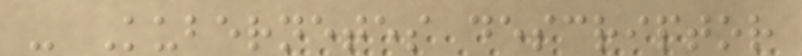- Kubernetes descriptor
